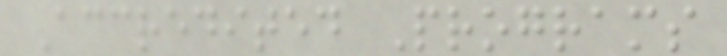Accredited Programs
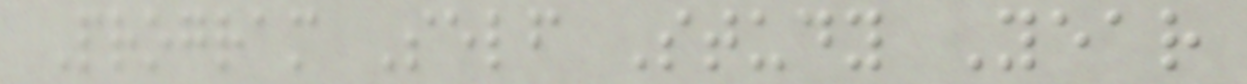Program Self Study Year
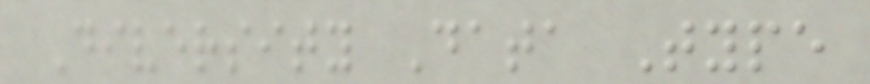Diversity Data Type
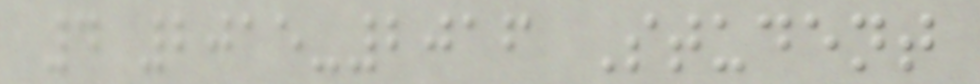4 2015-2016 Student
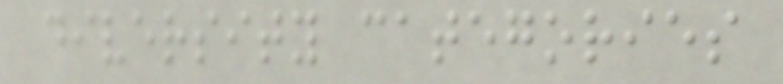diversity categories
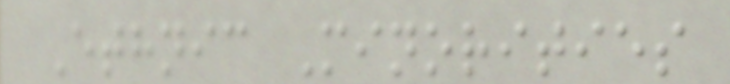Ethnic Minorities
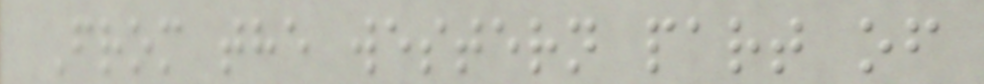From the western part of
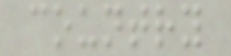country
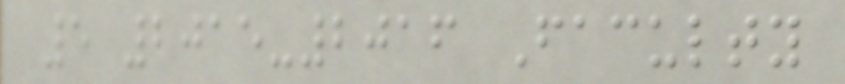5 2015-2016 Faculty
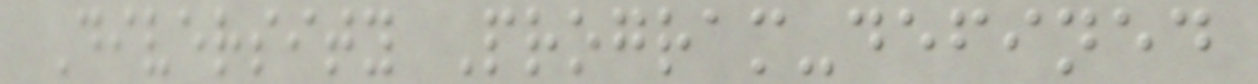Diversity Program-defined
